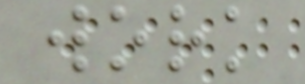work
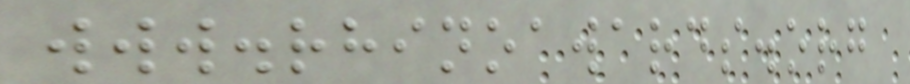www.rhinoawards.org
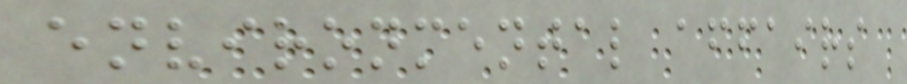environmental affairs
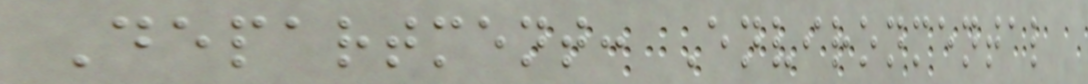Department: Environmental
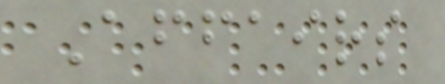Affairs
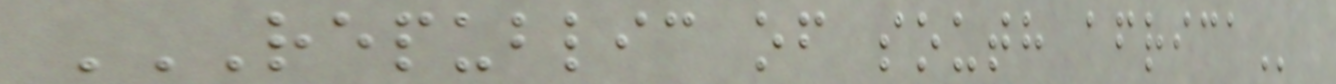REPUBLIC OF SOUTH AFRICA
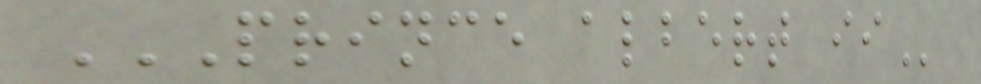PRINCE ALBERT II
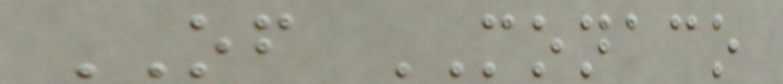OF MONACO
